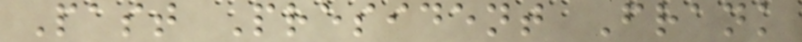Past President Frank
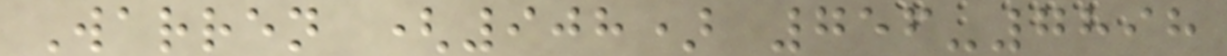Warren (908) 756-7898
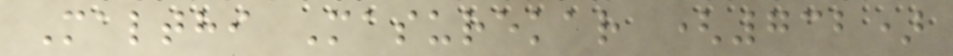Malthi Masurekar (732)
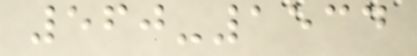560-1534
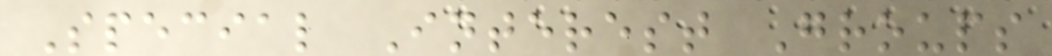Special Interest Groups
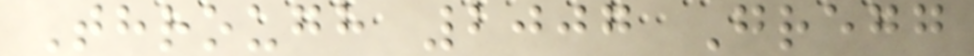Through 2007 Gregg
